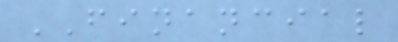FINANCIAL
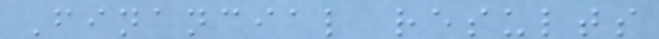Financial results
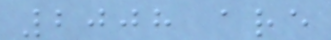2008 are
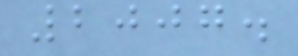2007.
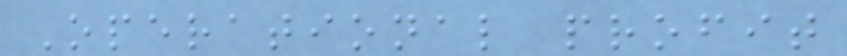Operational profit
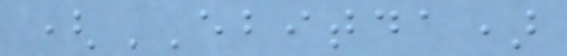(EBITDA)
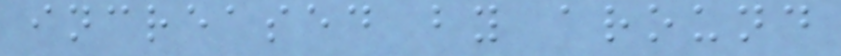increased by around
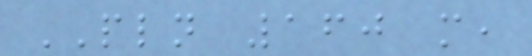PLN 160 m,
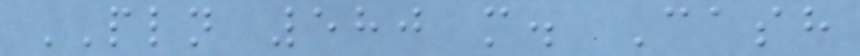PLN 580 m. Cash
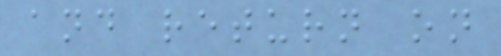and return on
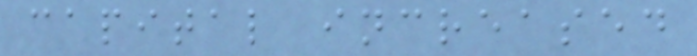capital increased
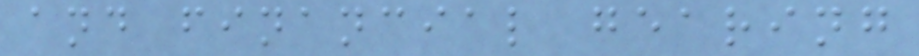and financial gearing
